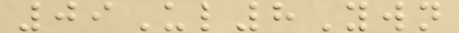09Ul8Ywn
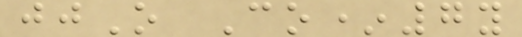jjO Co*7y
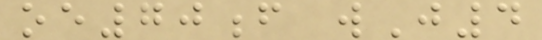oe70f wJ4
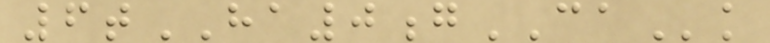6tHA0gCAk
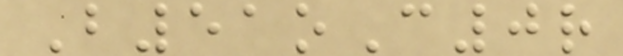B51oC0r
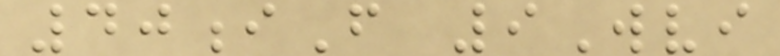40iF 9Wvi
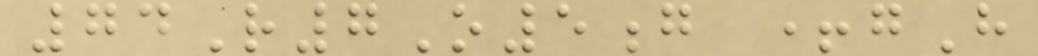74R7O5g +gH
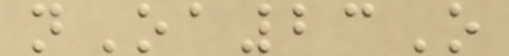nOa23O
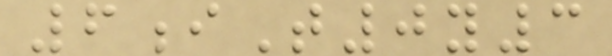6iT0y3
